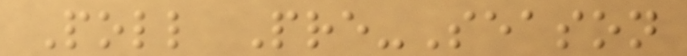Poll Pre-Season
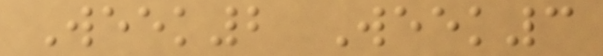Week2 Week3
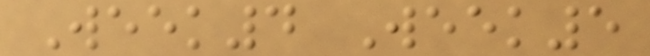Week4 Week5
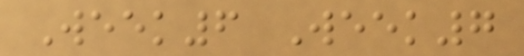Week6 Week7
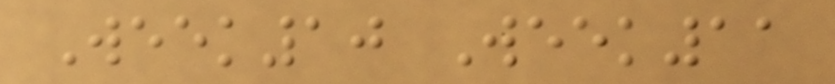Week10 Week11
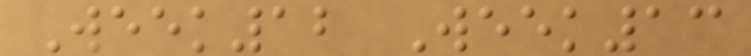Week12 Week13
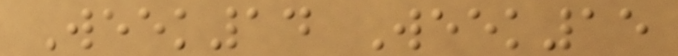Week14 Week15
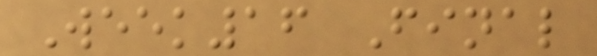Week16 Final
